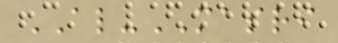AL-MASRI
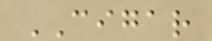CIGAR
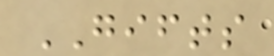GIFTS
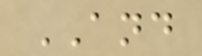AND
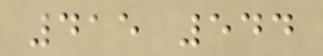415 544
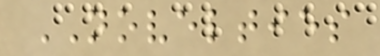NOVELTIES
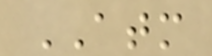ATM
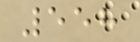558
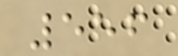556
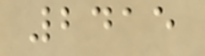2415
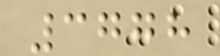3778
